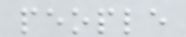people
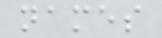names
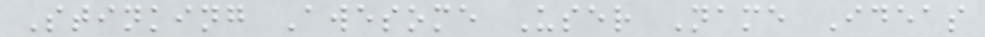Stinking Awesome User Name Ideas
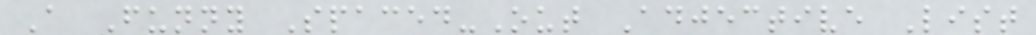A Funny Spaced-Out Adjective List
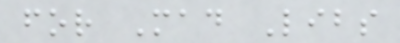for Mad Libs
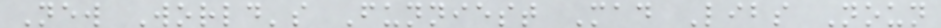New World's Funniest Mad Libs Noun
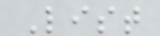List
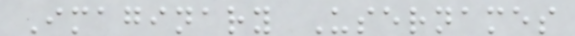Imaginary Usernames
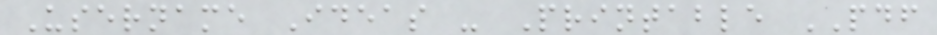Username Ideas - Printable PDF
